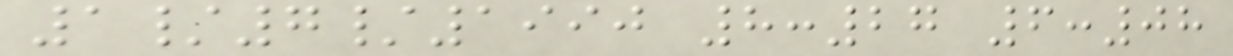1/7/1990 8:27 6:08
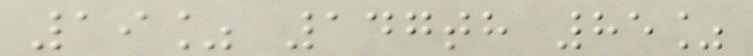19% 147th 85%
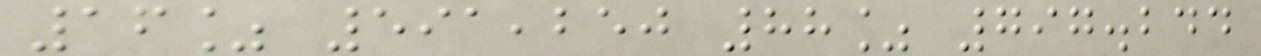16% 591,250 88% 797.244
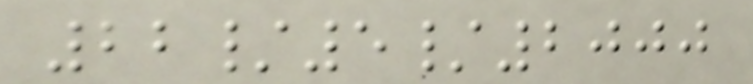22/5/2000
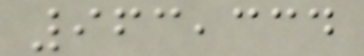963,334
